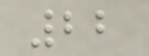22
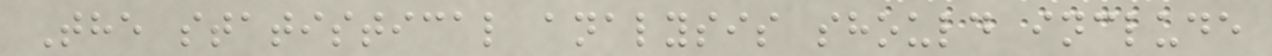The statistical analysis should include
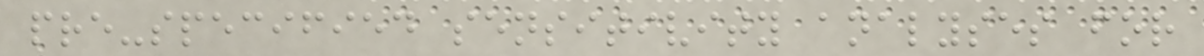pre-specified sensitivity analyses for
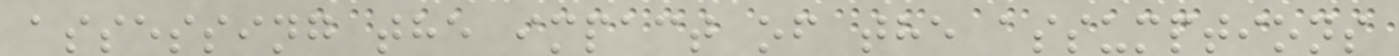assessing the impact of the assumptions
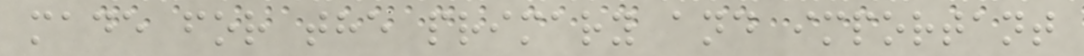made for the primary and important
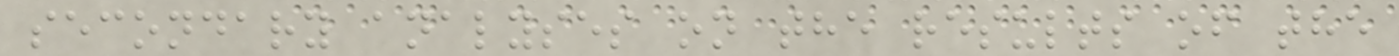secondary analyses on the results of the
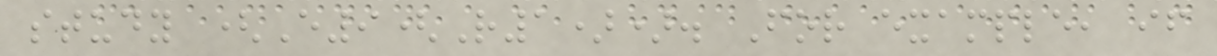study (E9(R1)). For example, if
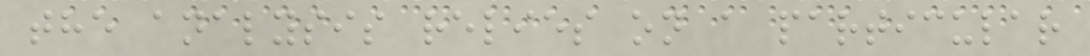the analysis relies on a particular
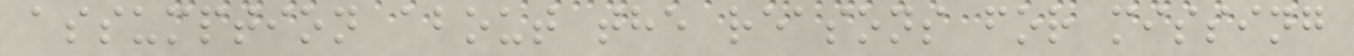assumption about the reasons for missing
